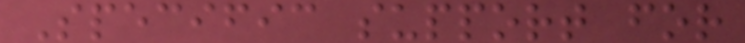Specific support for
